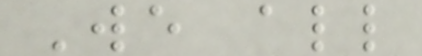We all
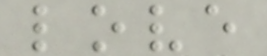love
